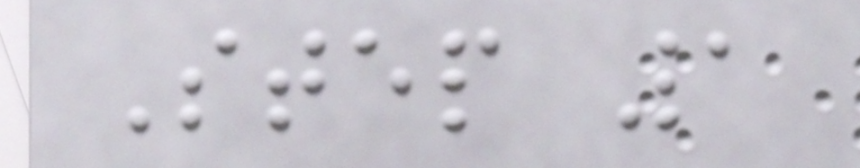Step 1
